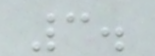3.
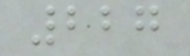227
